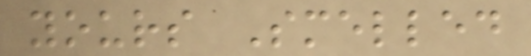yours Smelled
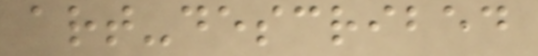art-described
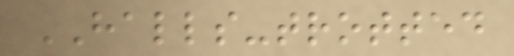HALLS-trotted
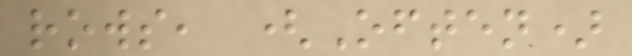rows, (Often)
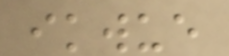ikwue
